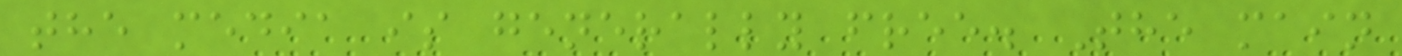the media is generally free. The main
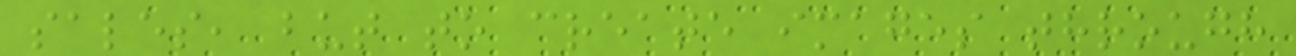sales, but to create images through
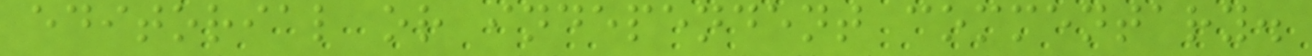editorial or independent commentary.
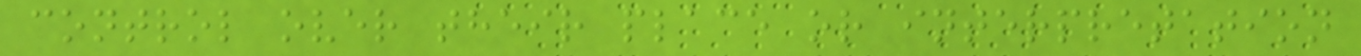control over their place or interpretation
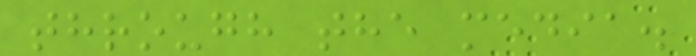through the media.
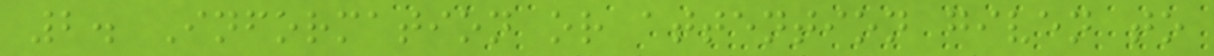2. Information or attention given to
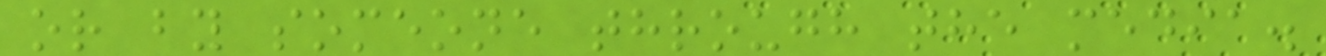or by someone through the media.
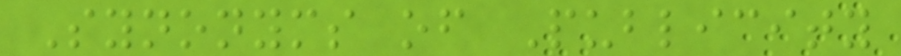Synonyms of Publicity
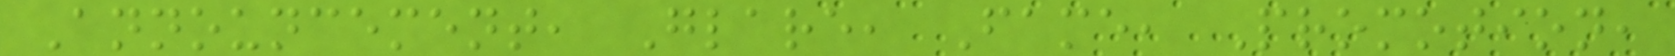Announcement, Glare, Fame, Promotion,
